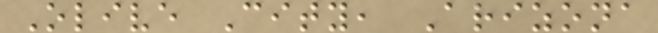Olive City, Arizona
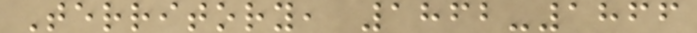Territory, 1862-1866
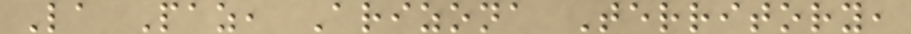La Paz, Arizona Territory,
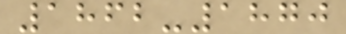1862-1870
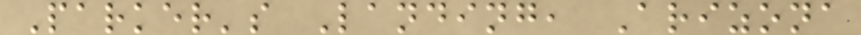Parker's Landing, Arizona
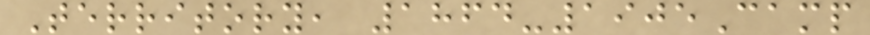Territory, 1864-1905Camp
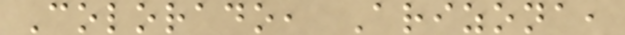Colorado, Arizona,
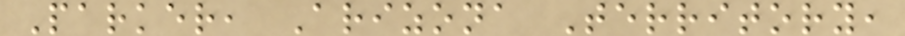Parker, Arizona Territory,
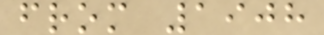from 1908
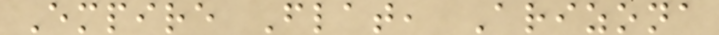Empire Flat, Arizona
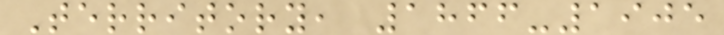Territory, 1866-1905
